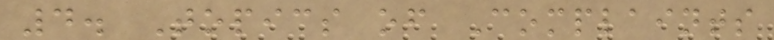4. Topics of Complaints
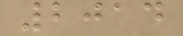2014
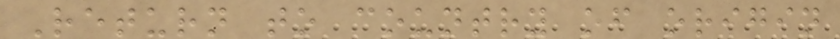Return to country of origin
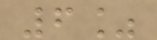6%
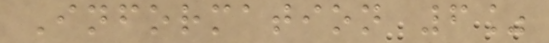Information 6%
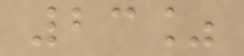23%
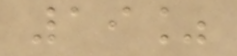19%
